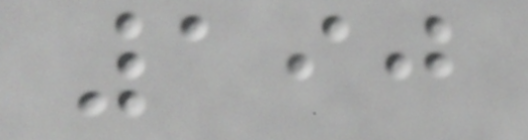190
